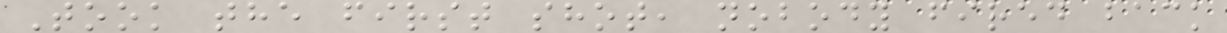Took the first shot, nobody fired back
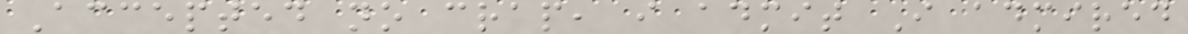Accepted no crap, i admit I admired
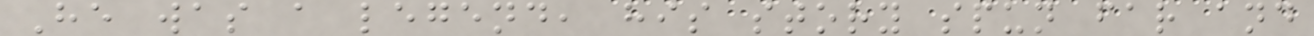He was a legend, his story spun far and
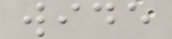wide
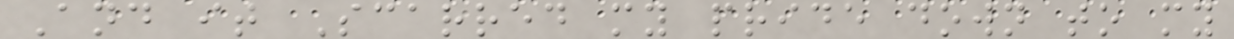And it Scarred my pride down to my
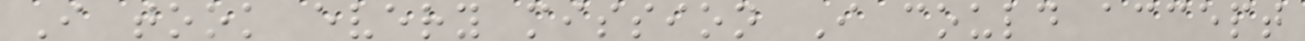I took every mission I could accept
